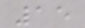15
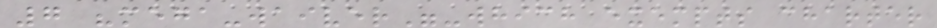7 "mega-waiver"-which exempts charter
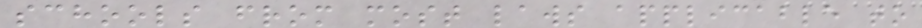schools from most laws applicable to
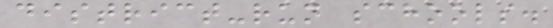district-run schools.
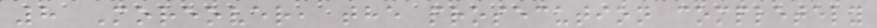8 Moreover, the prosecution completely
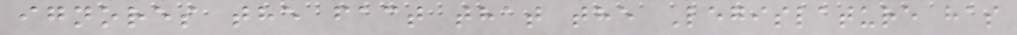ignores the fact that the Legislature has
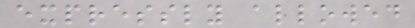expressly allowed
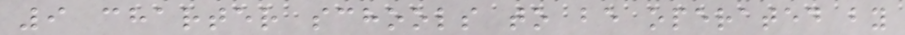9 charter schools to be operated by
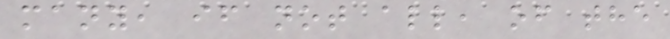many, if not all, of the
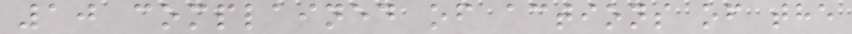10 complained of actions of the
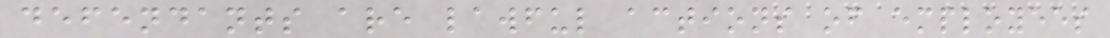defendants are lawful actions of employees
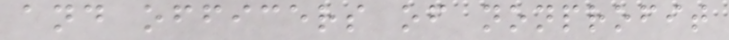and officers of nonprofit
